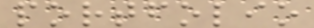portfolio
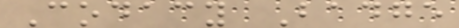Codacy Badge
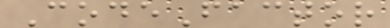CodeFactor
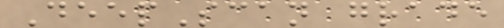DeepScan grade
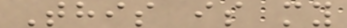This is my
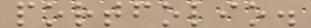portfolio.
